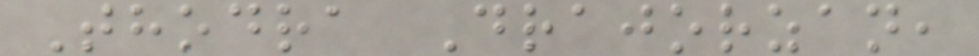Thodra Drajorzan,
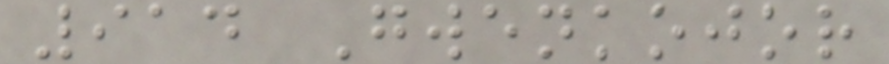914 Gwenkojor
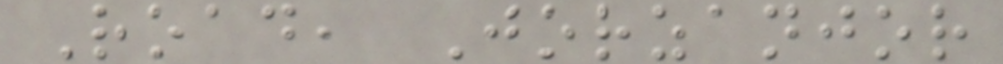Road, Jorzanjor
